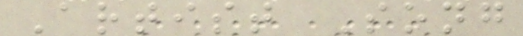Artist Song
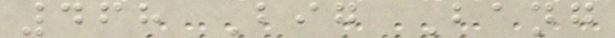468 Big Bang
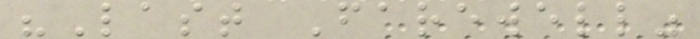"Last Farewell"
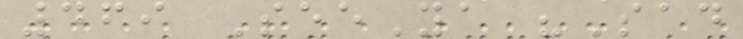469 SeeYa "Sad
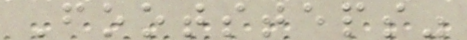Footsteps"
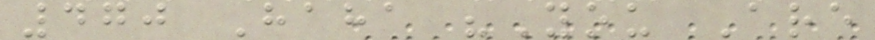470 Haha "You Are
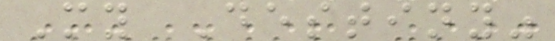My Destiny"
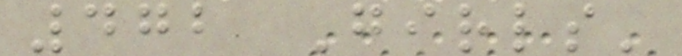472 Girls'
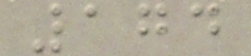174
